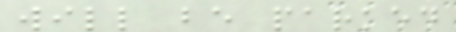will be parked
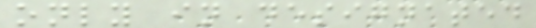only in designated
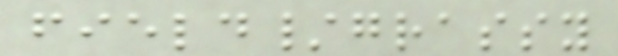field/grassy
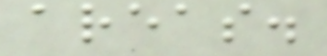areas.
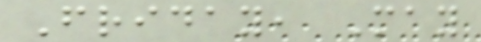Friday, May
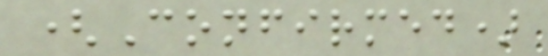(Confirmed)
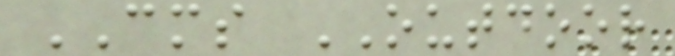CMS OUTDOOR
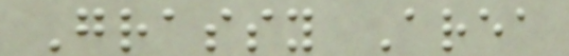Grassy Area
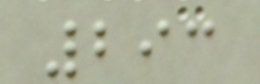293
